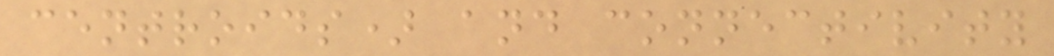centroids) and connectivity
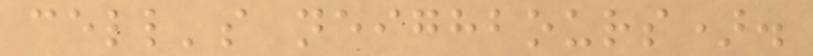cell's neighbours).
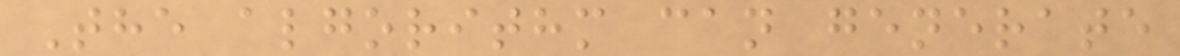The algorithm can generate
